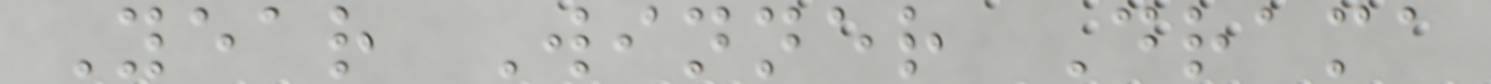Year Winner Drama
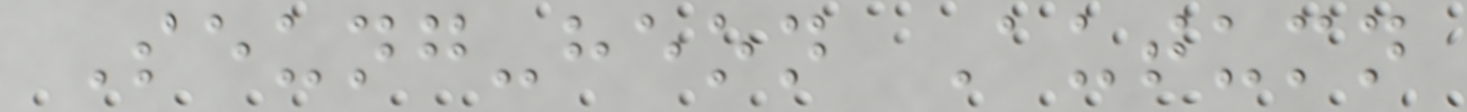Seung-heon Autumn
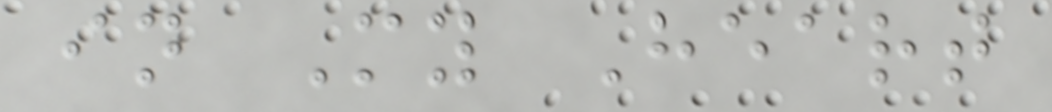in My Heart
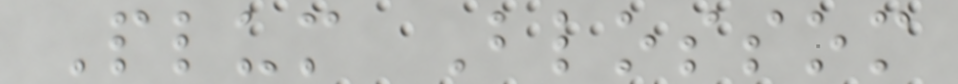Plum Blossom
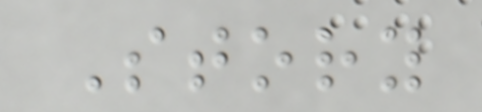Story
